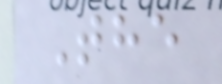The
